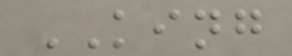KING
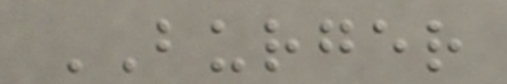BURGER
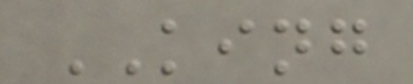KING
